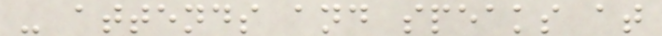- attends and speaks at
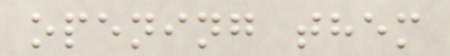opening them
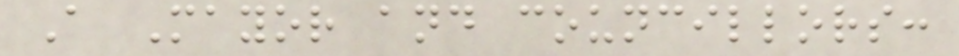A Mayor and councillors:
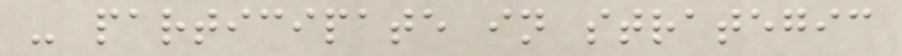- participate in strategic
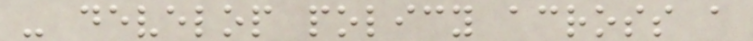- develop policy across a
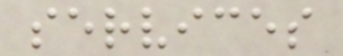services
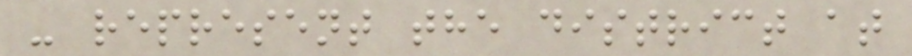- represent the district at
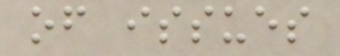of issues
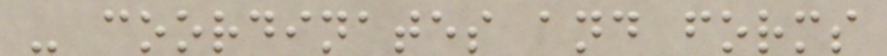- coordinates and forms
